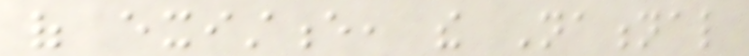of existence, the National
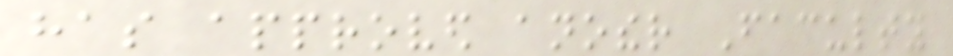has approved another Faculty
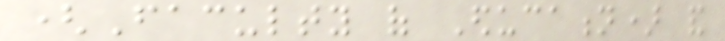(Faculty of Education) and
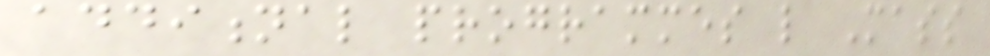additional programmes like Mass
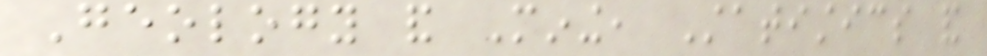Geology and Mining, Statistics and
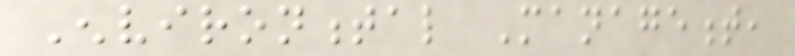Environmental Management,
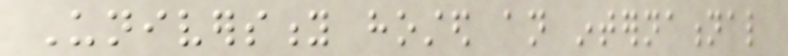University hosted an international
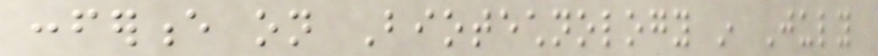conference on Biotechnology in July
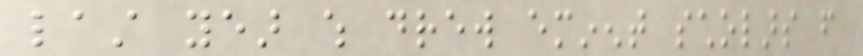last year which drew eminent scholars from
